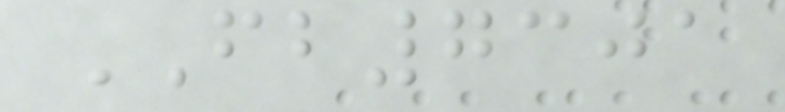FB7301
